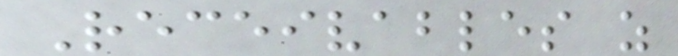Receivables as
